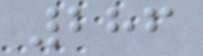286
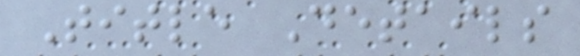Title Details
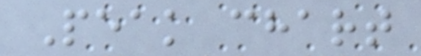Peak chart
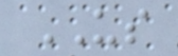US
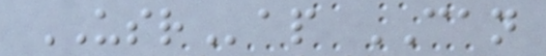USRap CAN
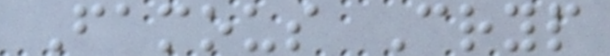Famous Cryp
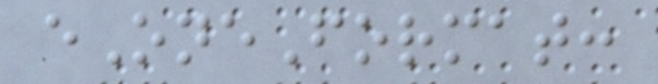eOneFormat:
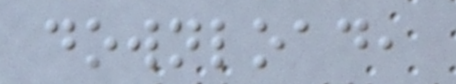download,
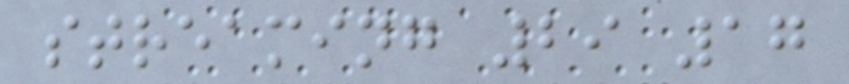streaming 29 17
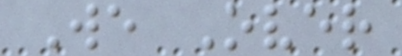We Over
